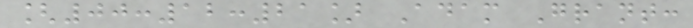[00:12:21] Adam Grant:
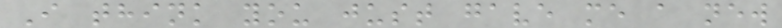I think you just gave me a new
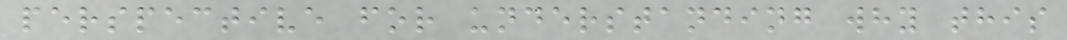perspective for understanding why this
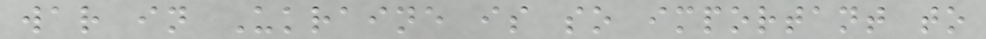war in Ukraine is so important to
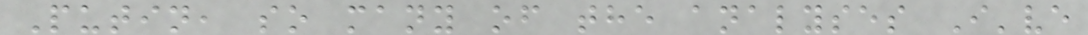Putin, so many of the analyses I've
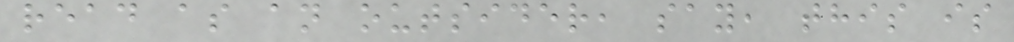read as an outsider, say, this is
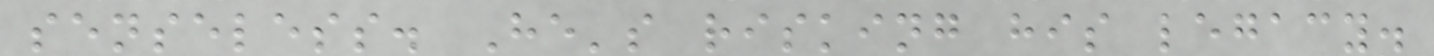senseless. He's risking his legacy.
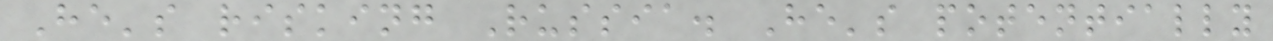He's risking Russia. He's potentially
